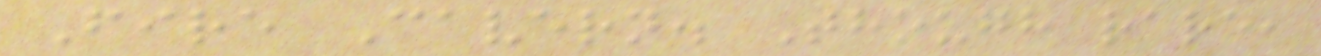Fire Cavern. Though rare,
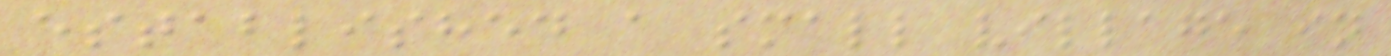established a small village in
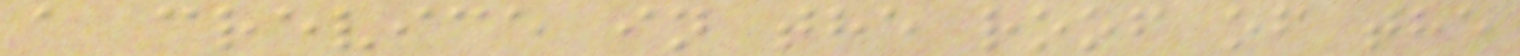a crevice in the roof of the
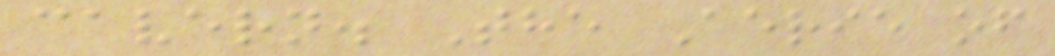cavern. The Aerie of
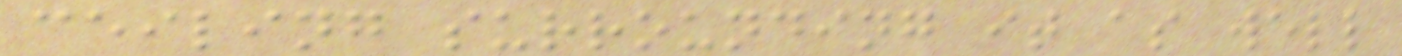ceiling surrounding it as well
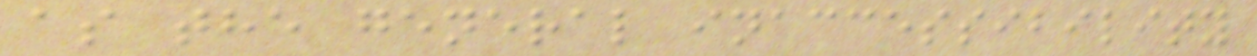as the general inaccessibility
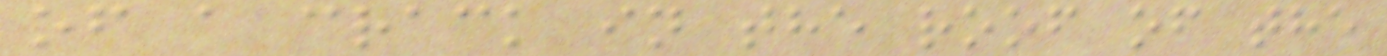of a crack in the roof of the
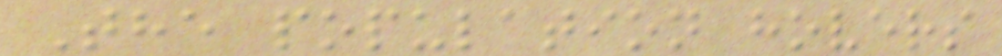The population hovers
